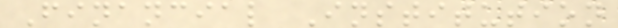Financial Institution
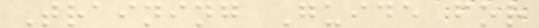Training Guide for
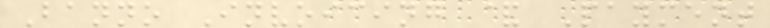Banno Invoicing & Payment
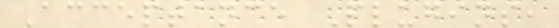Acceptance Plugins,
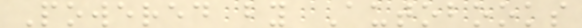Powered by Autobooks
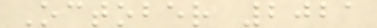October 2021
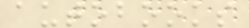autobooks
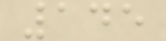145
